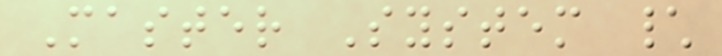Master System \
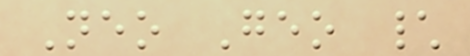Neo Geo \
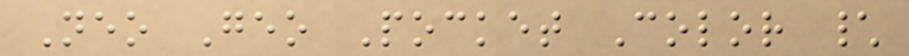Neo Geo Pocket Color \
